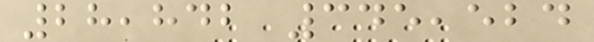28,842 345,524
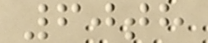60th
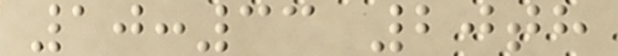10:33 20th
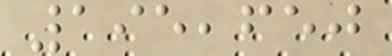195,650
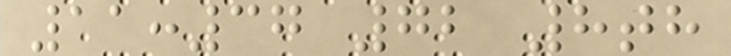11:37 72 8th
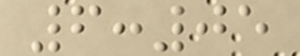6:05
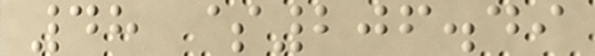48 $206.49
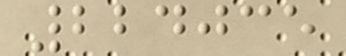224035
